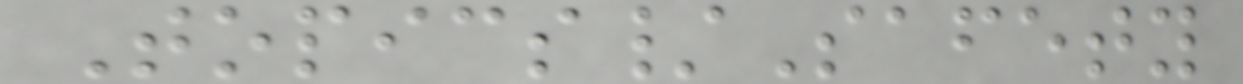Topics/Safety
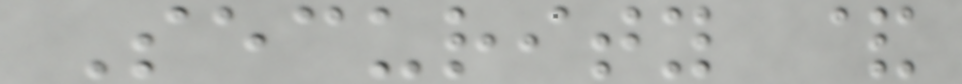Security &
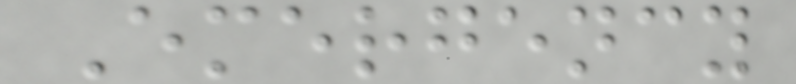Emergency
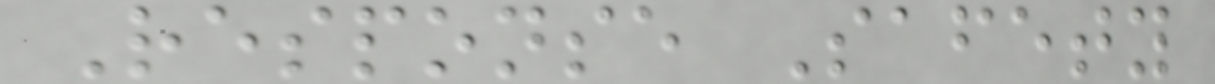Response Safety
